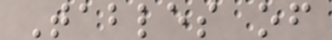Tables of
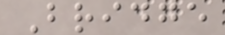Bridge
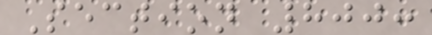Section 800:
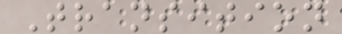Transition
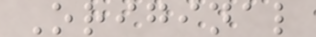Original
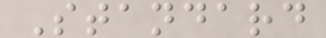Standard
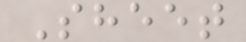Sheet
